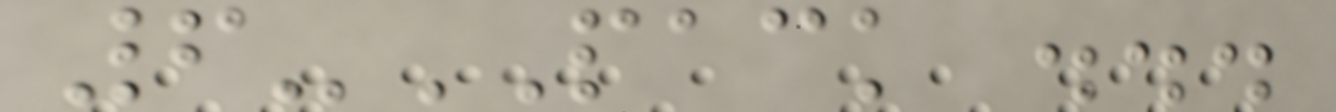6-PACK ...
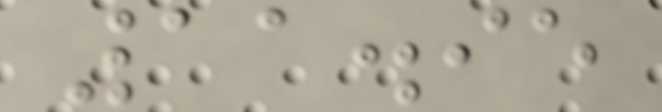11.95
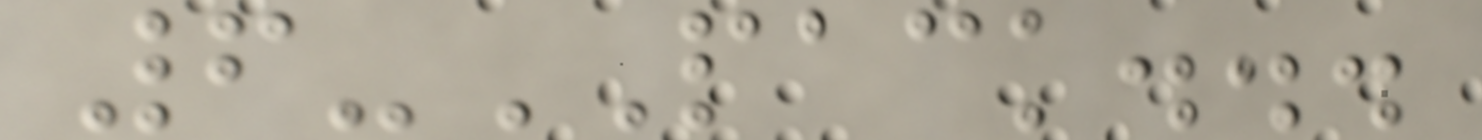6-PACK...
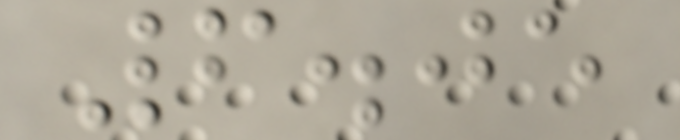6.05
